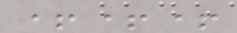+++
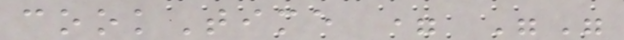cookTime = ""
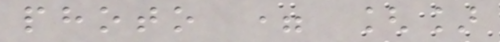photo = []
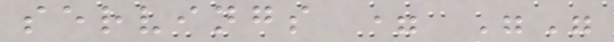servings = ""
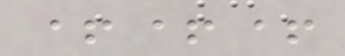+++
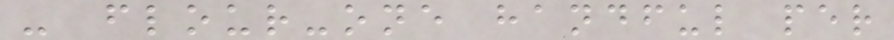- flour-one handful per
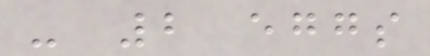- 2 eggs
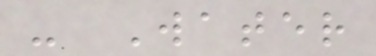- Water
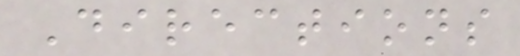Directions
